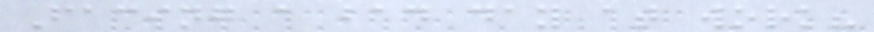Facing a bad day at work?
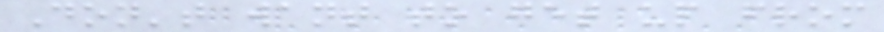Don't want to get up from
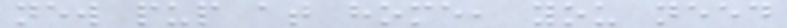new pup at home, you need
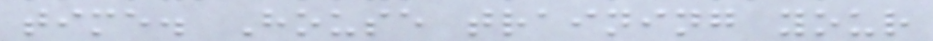time. House training your
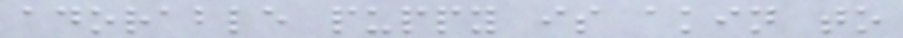adorable puppy is akin to
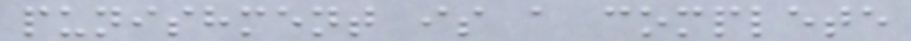punishment is a complete
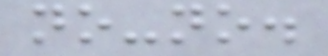no-no.
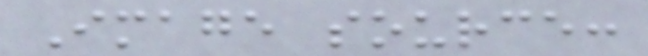Image source:
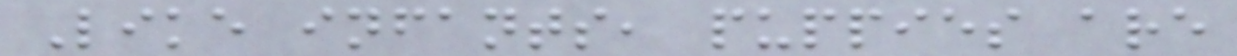Like infants, puppies are
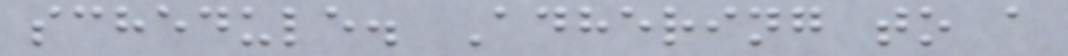schedule. Adhering to a
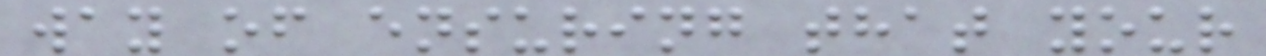way of ensuring that your
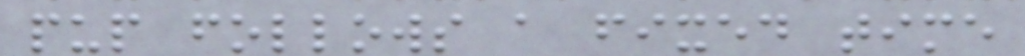pup follows a fixed time
